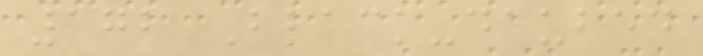172 Black-daubed
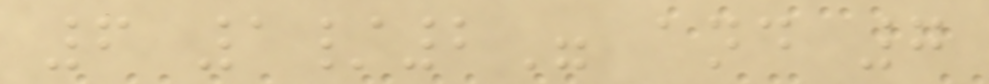6 1/2" and 7
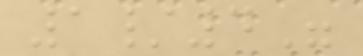1/4"
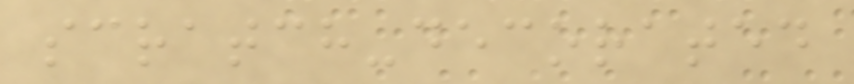scratch-decorated
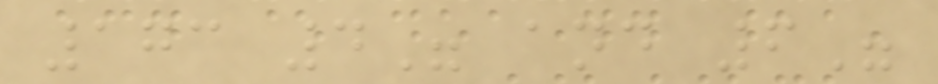173 4" and 6"
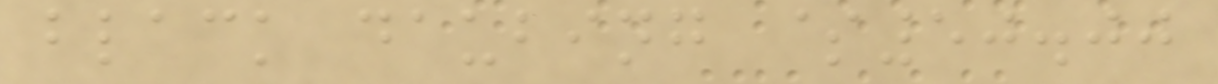black daubing $50.00
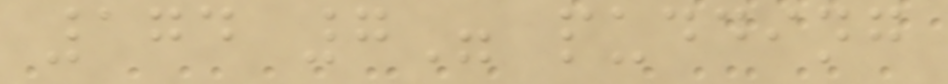174 7" pudding
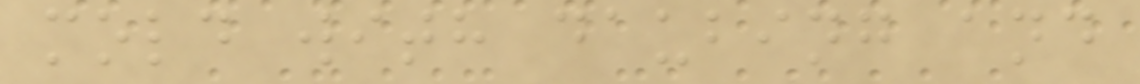mold with daubing and
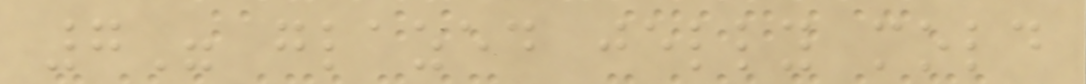7" glazed jelly mold
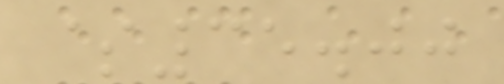$35.00
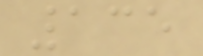135
